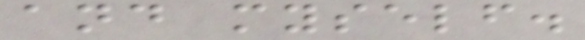and myself.
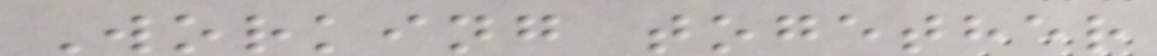Working together
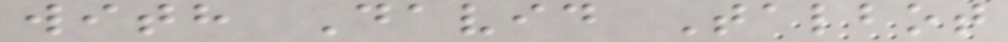with David Talbot
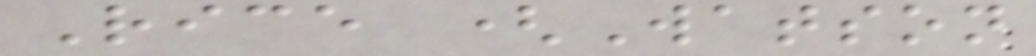Rice (Watson
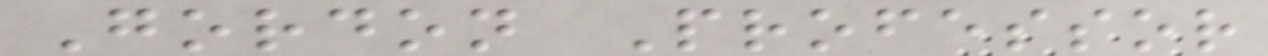Gordon Professor
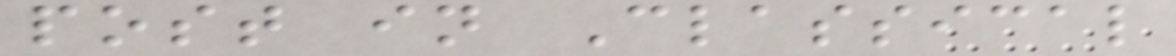post in Classical
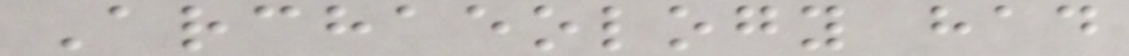Archaeology had
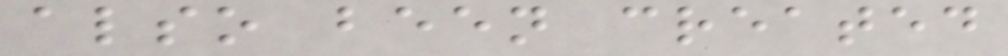also been created
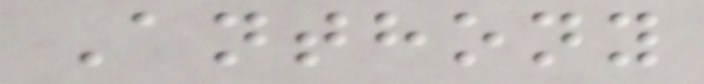Anthony
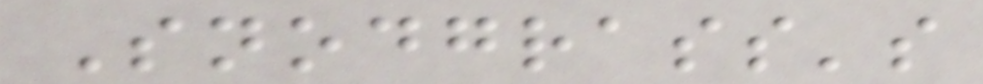Snodgrass's
